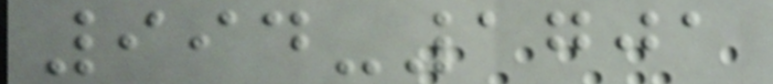994-1701
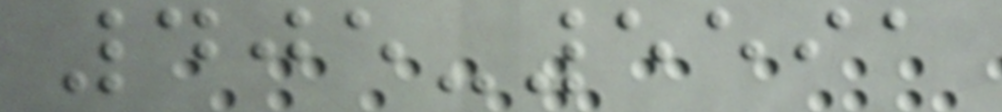405-5591
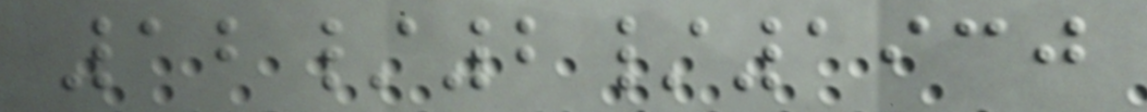12/2/1930
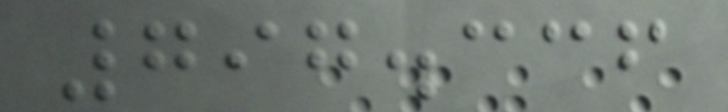797.336
